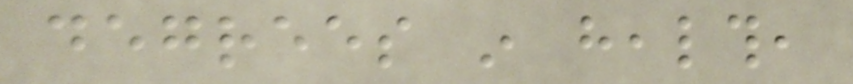degrees in health,
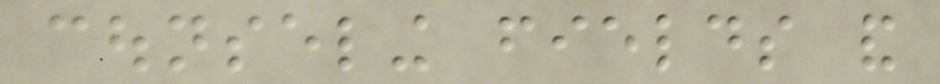counseling fields and
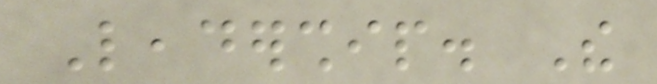Leadership. The
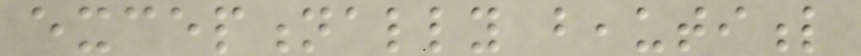exceptionally beautiful
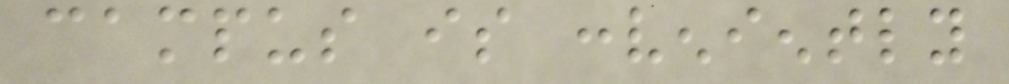campus is conveniently
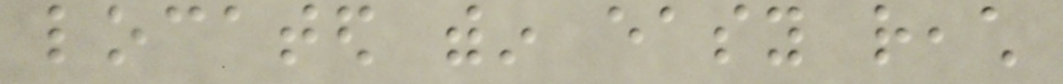located within easy reach
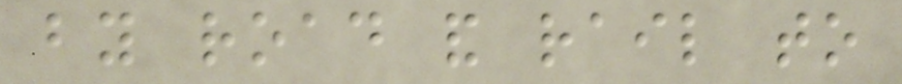by road and rail to
